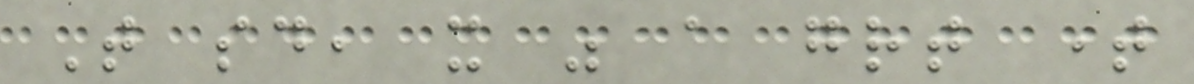That said, it was a great time
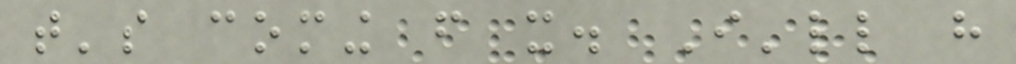that's coming from it. I'll have
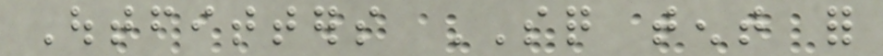Outfitters SQ tent for
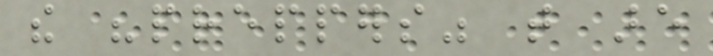the "preppers" that are
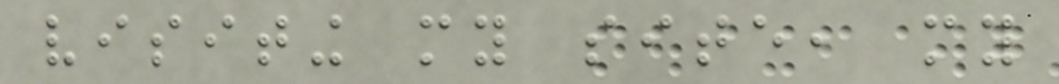visiting my site, my
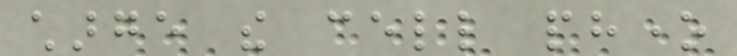charge the cell phone
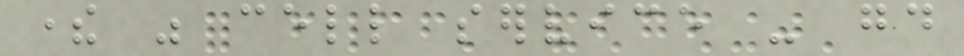there was cell service - good
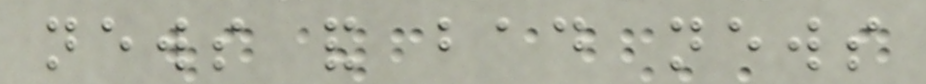news and bad news
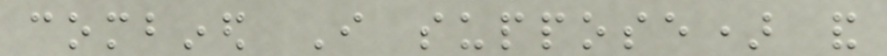combined I suppose) and
